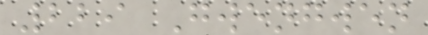229 Gwengwen
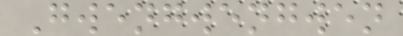Gwengwengwen
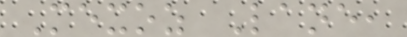Mexoz Lane,
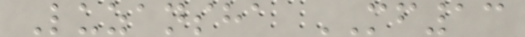Luzansha MF13
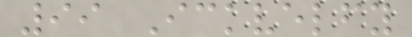99 Ickvelfy
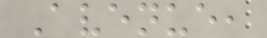Avenue,
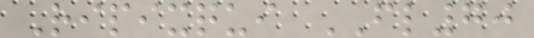Ripixqui FL70
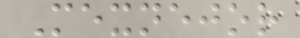Mexnejor
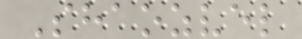Shaozvel
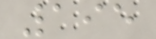195
